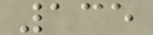135
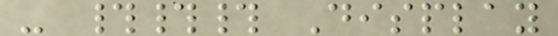- ### Display
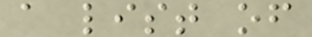a list of
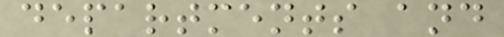departments and
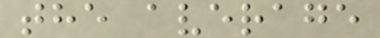the average
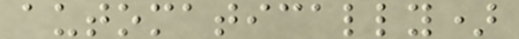automatically)
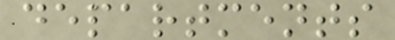departments
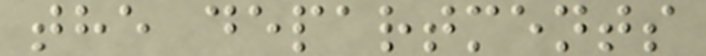the departments
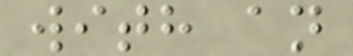with an
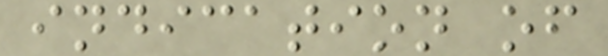indication of
